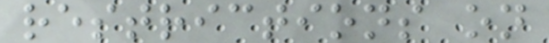restrictions on
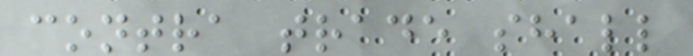contra trade shall
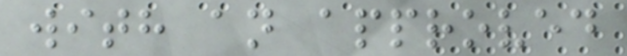with an approved
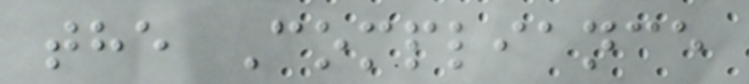the Compliance
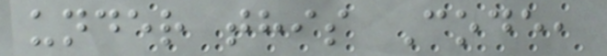under this Code,
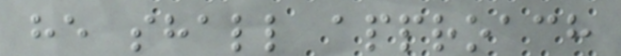he shall approach
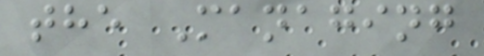the Managing
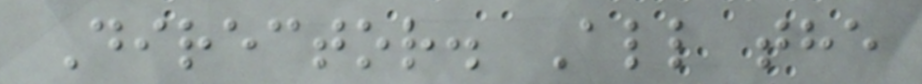Director. All the
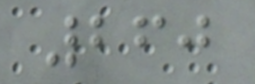260
